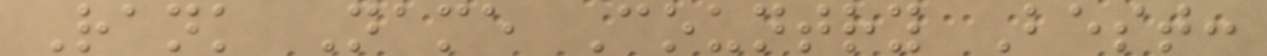Rank Name Country Best:
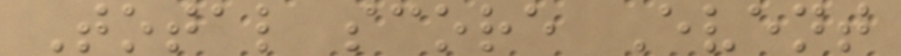Total score Event
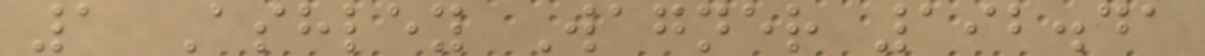1 Ashley Wagner 192.41
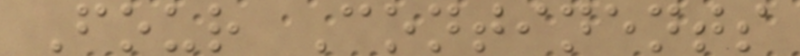Four Continents
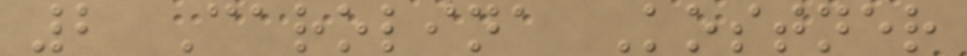2 Carolina Kostner
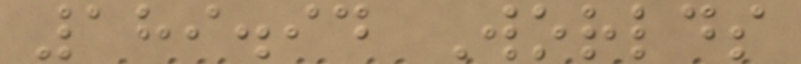189.94 Worlds
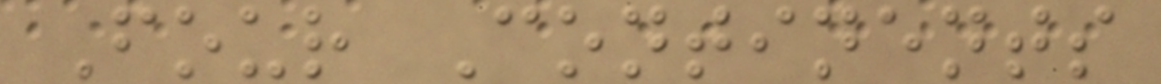Four Continents
